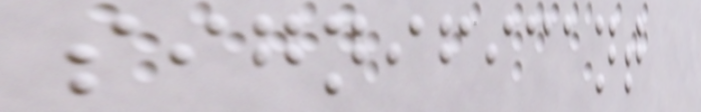significant
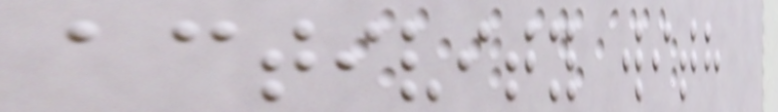activity with
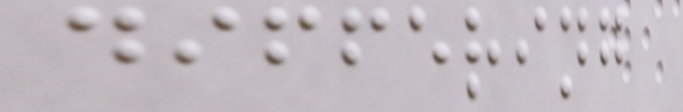differing
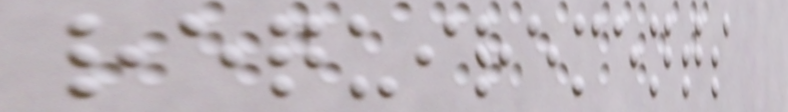requirements
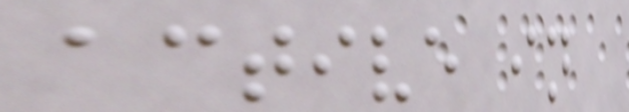active in
